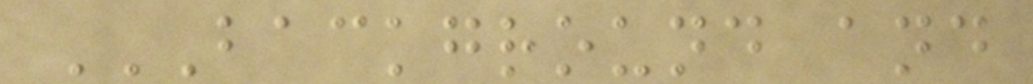BACKGROUND AND
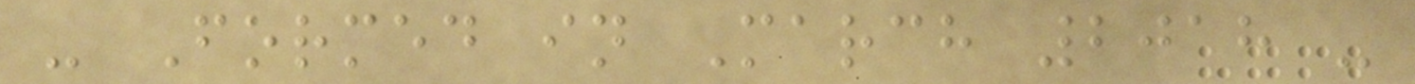- Formed in March 2018 -
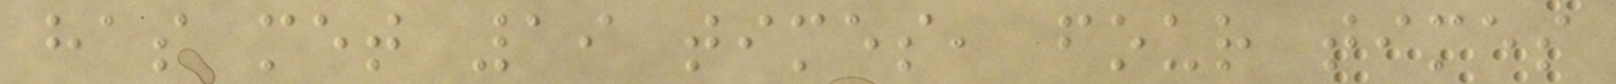has met 19 times, four times
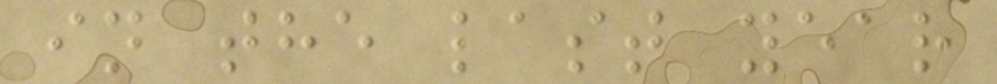in the last year
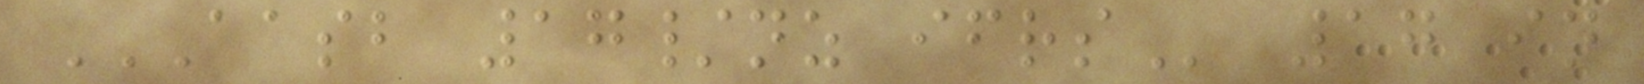AASB 17/NZ IFRS 17 in
